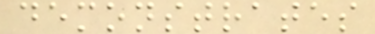demonstrates
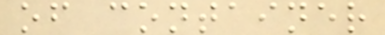of container
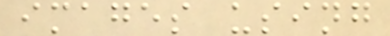images using
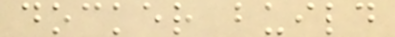docker build
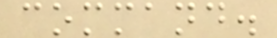command.
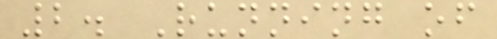2. Running of
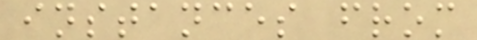instances from
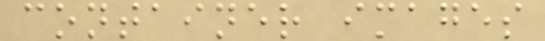container images
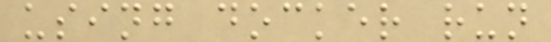using docker run
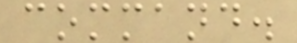command.
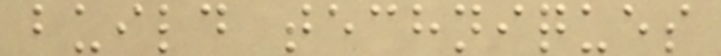build techniques
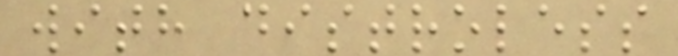with distroless
